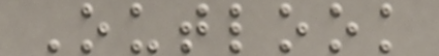Outlook
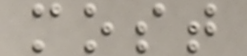most
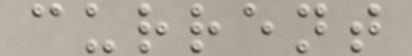current
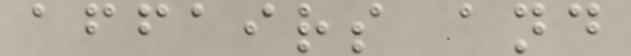affairs and
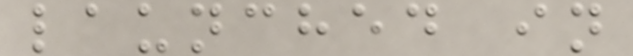launched in
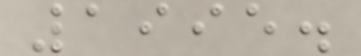1995.
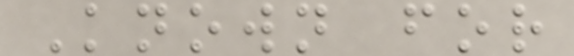Known for
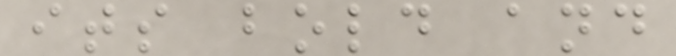its bold and
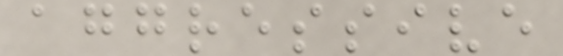aggressive
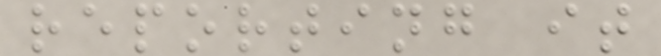reporting it
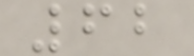62
